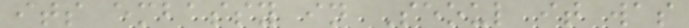its embassy in Seoul it was
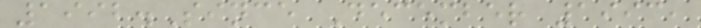1992.Since December 1993,
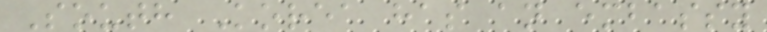South Korea has an embassy
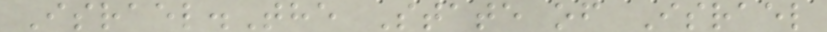Israel.The State of Israel
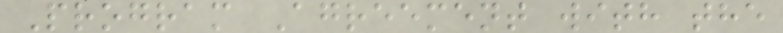Program Agreement with the
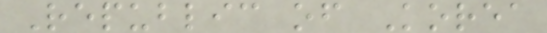Republic of Korea
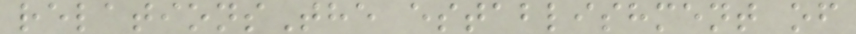relationsThe establishment of
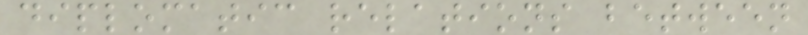diplomatic relations between
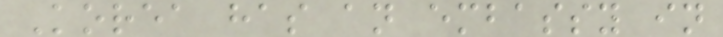Korea has an embassy in
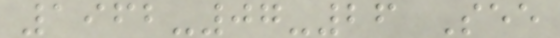1962-07-26 See
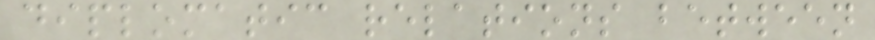diplomatic relations between
